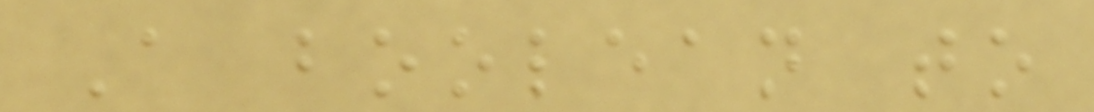A boolean to
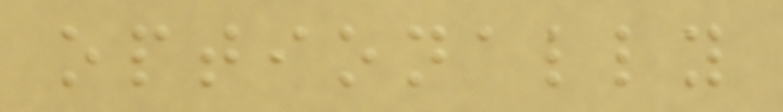optionally
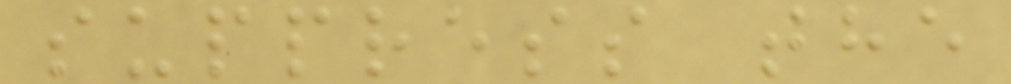suppress the
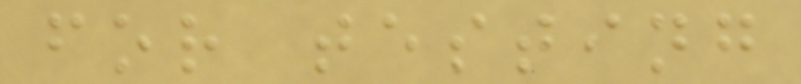for testing
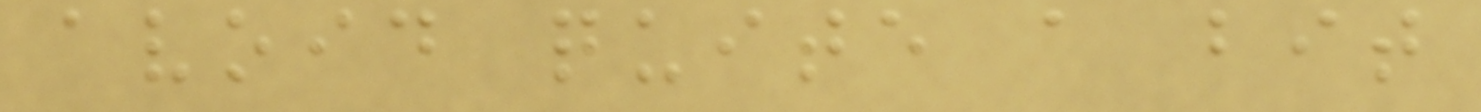avoid quite a bit
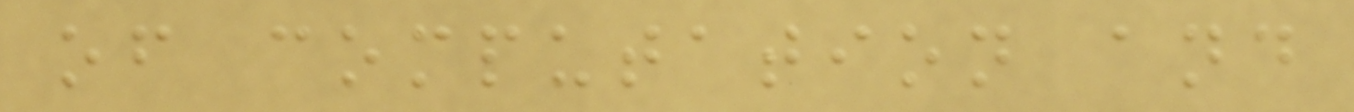of computation and
